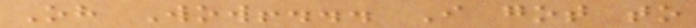Oh Wow!... I got to
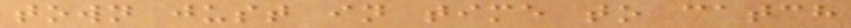town just in time to catch
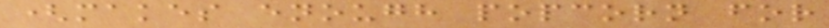(makes enough popcorn for
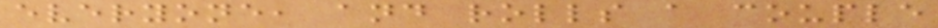everyone, and rolls a couple
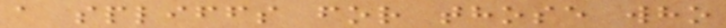a spliffs for those who
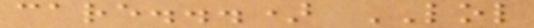care...) LOL
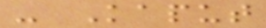- Kaput
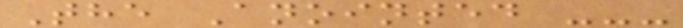The Anointed ---
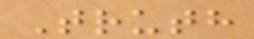Truth
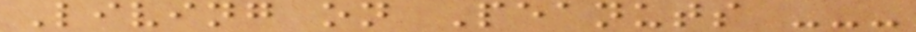Living on Peanuts ---
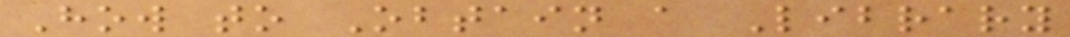How to Obtain a Library
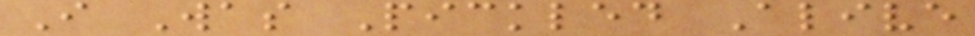I Was Pickled Alive
